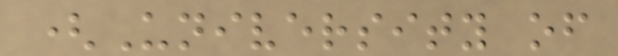(University of
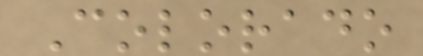Colorado
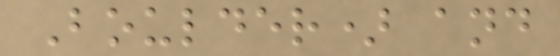Boulder) and
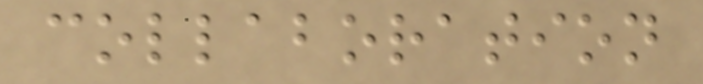collaboration
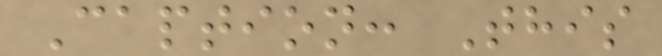Caption: This
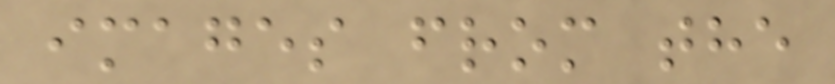images from the
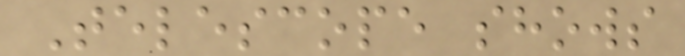Telescope shows
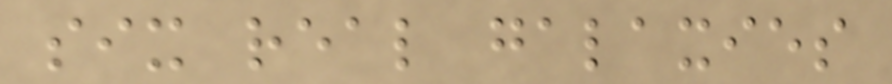six real galaxies
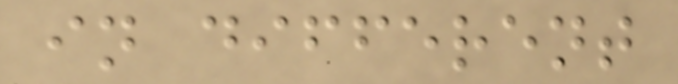in different
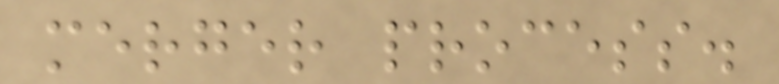merger process.
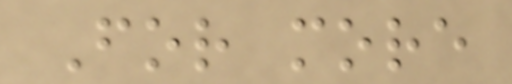For more
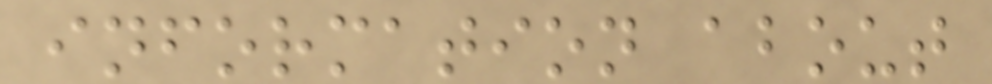information about
